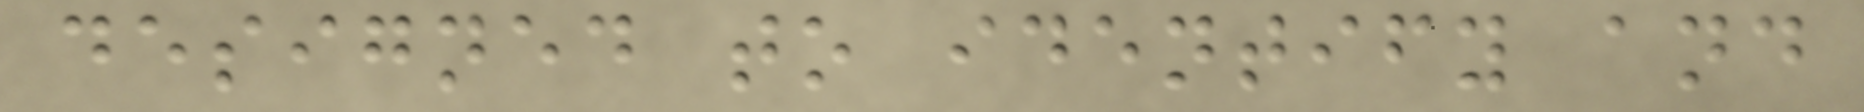designed to identify and
